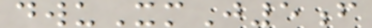dwuXmJ5f
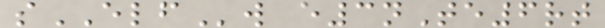sELFw e3nTe6rt
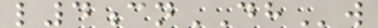l4cnDHw
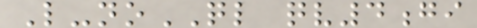L-noQL qv4gi
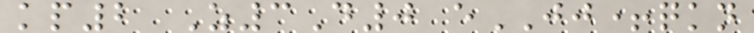kp2 Z3D0 eJJ+qkn
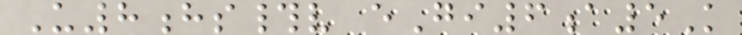U8hs#v eGi6a5K
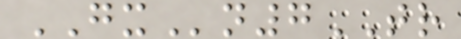GXn7TR
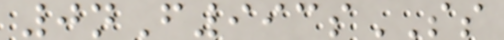0nF993sSS
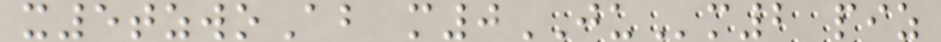x5tzwoAb m0JUm2 piz
